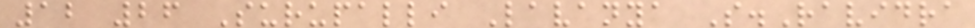12 26 Surupalli Lavanya S.Ravidra
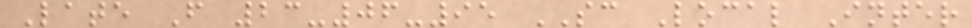Late F 23-06-95 SC Local Inter
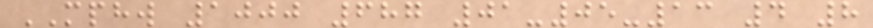MPHW 1000 687 01-05-13 4 8
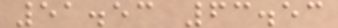51.53 63.53
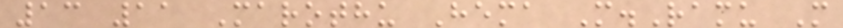13 11 Marothu Hema M.Ramu M
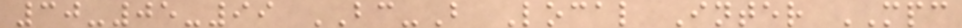30-05-99 BC-B Local Inter MPC
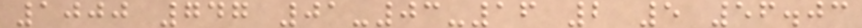1000 747 01-03-16 2 5 56.03
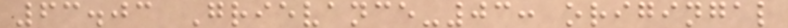63.03 Grievance-03: origingal
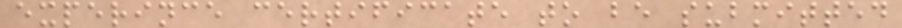experince certificate to be submitted
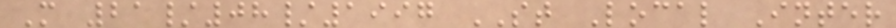M 21/08/1997 ST Local Inter
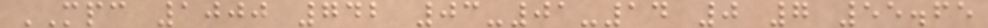MPC 1000 742 03-01-14 0 7 55.65
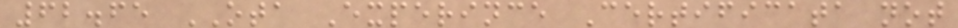62.65 OTA Experince Certificata not
